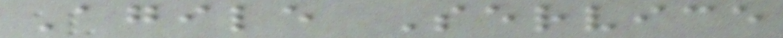Agile Service
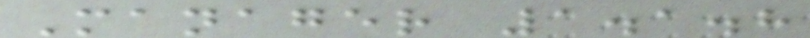Manager 1.1.8
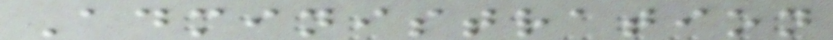Administration
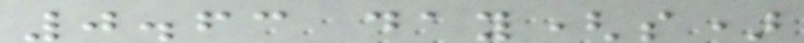0.63 day(s)
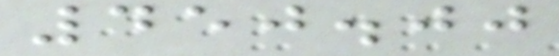450.00
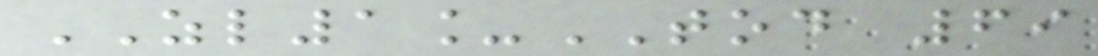ZL1_TOD 69
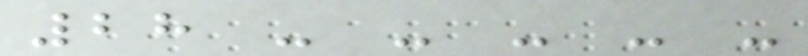28 - - - - -
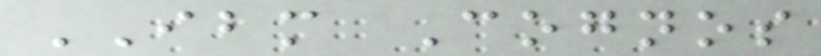IBM Cognos
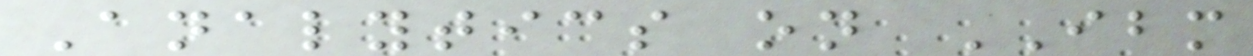Analytics on IBM
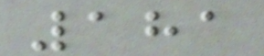181
